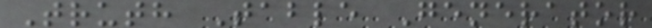Truth Table Generator
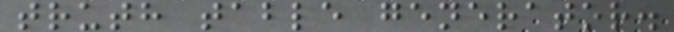truth table generator.
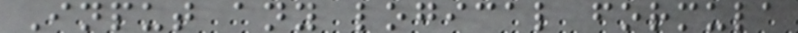Input any logical formula
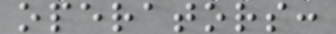operators:
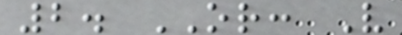2. OR: V
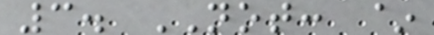3. NOT: ~
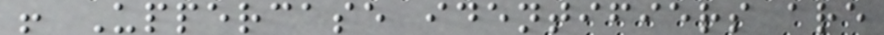! Uppercase identifiers are
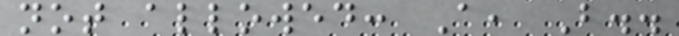not allowed: A, B..
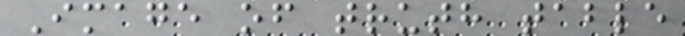Image of truth table
